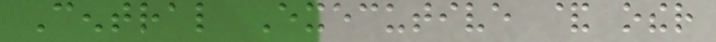Central Executive & other
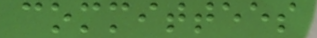committees
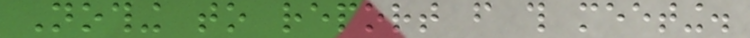Nothing to report from this meeting.
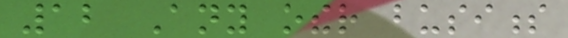12 Any other business
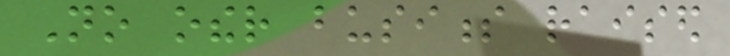No other business raised
